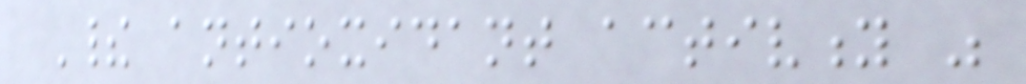Their antioxidant activity was
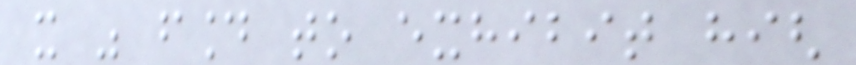it was found to exhibit high
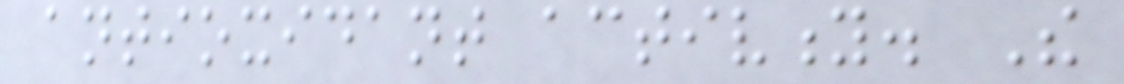antioxidant activity. The
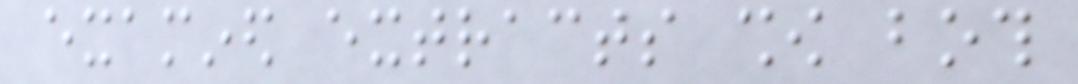examined extracts show both
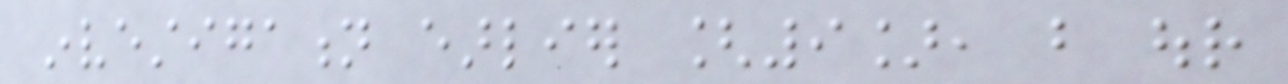investigation earlier [9], but our
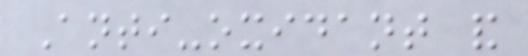Anti-oxidant and
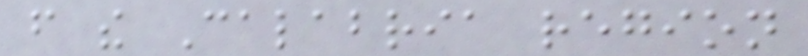from the Calabria region
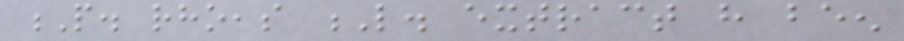P. rhoeas L. extract have been
